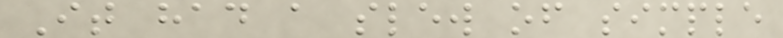It had a slew of simple
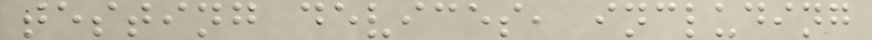testing devices, including
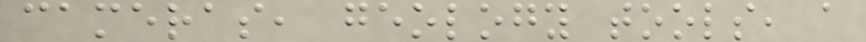cameras, geology tools, a
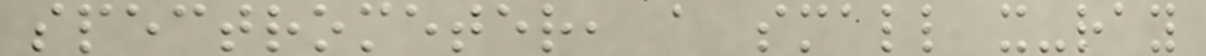spectrometer, a small x-ray
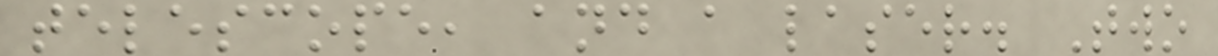telescope, and a laser. Two
